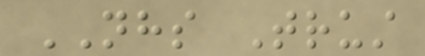NHS Trust
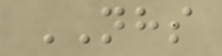NHS
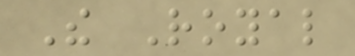The Royal
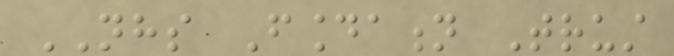NHS Foundation Trust
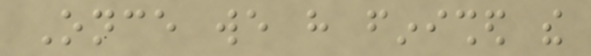Once we have finished the
